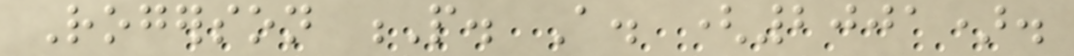Rogerson P. A. (2001).
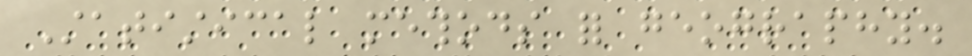Statistical methods for geography.
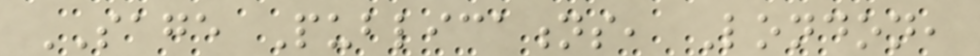SAGE Publications, London,
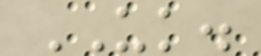UK.
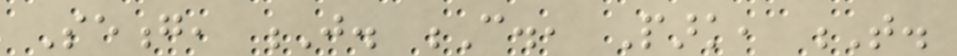Seong, J. C., Park, T.
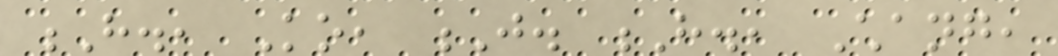H., Ko, J. H., Chang,
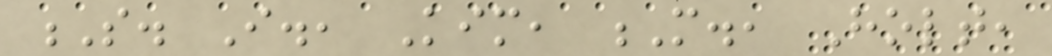S. I., Kim, M., Holt,
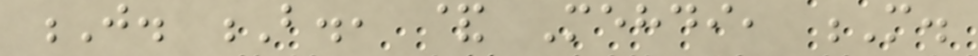J. B., & Mehdi, M.
